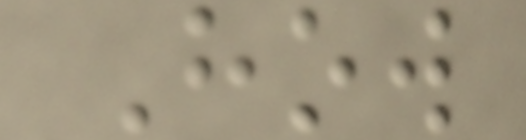How
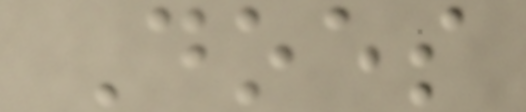Does
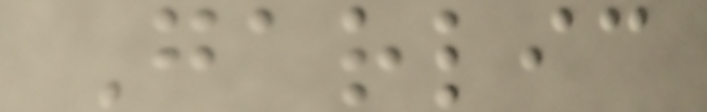Garlic
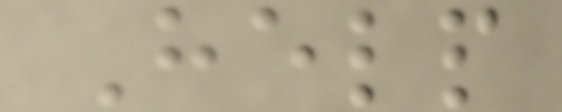Help
